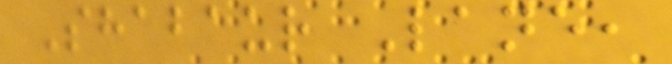Shabaur Lane,
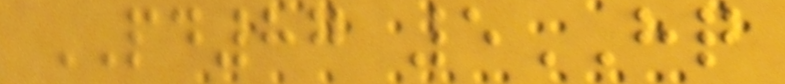PD87 5HQ
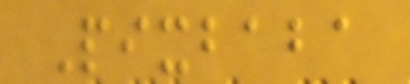Pixbaba
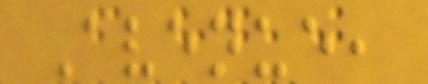Avenue,
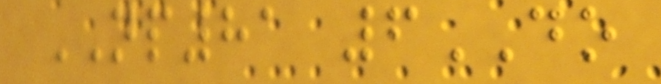NP81 6DO
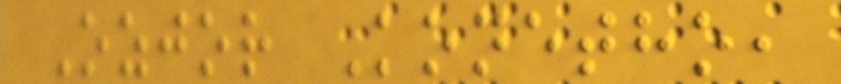Ozjor Konetho,
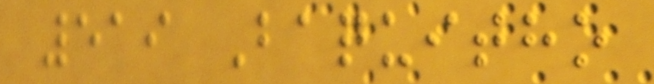519 Baquitho
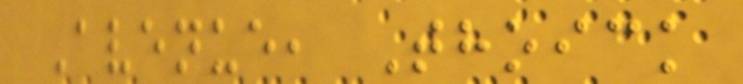Avenue, Thoick
